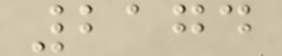2174
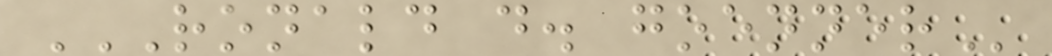RONALD D. GOENNER
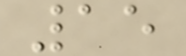15
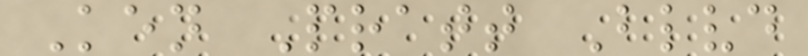Ken Pratt Blvd
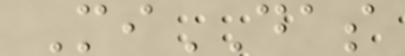MiDAS
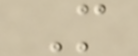M
